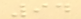94
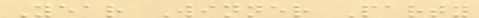Year Winner Party
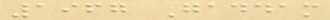1967 Gaddam
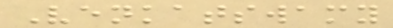Venkatswamy
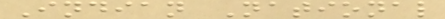Indian National
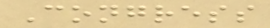Congress
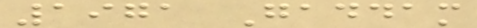1971 Gaddam
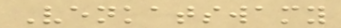Venkatswamy
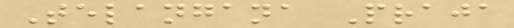Telangana Praja
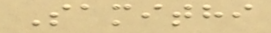Samithi
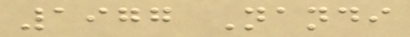1977 Nandi
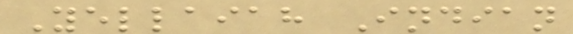Yellaiah Indian
